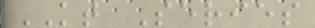KT Series
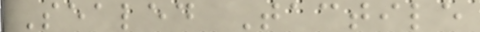Sealed Tactile
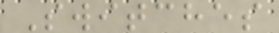Switches
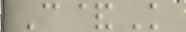C&K
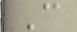C
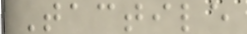Tactile
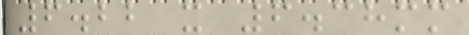6.22 x 6.38mm
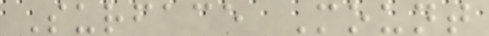Surface Mount
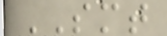SMT
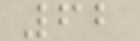62
